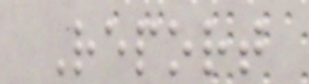Report
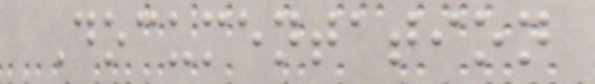Documentation
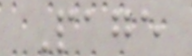Page
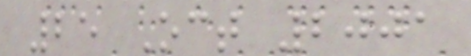25 Oct 2001
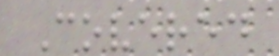Covered
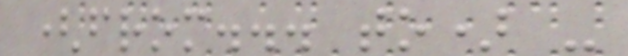(from... to) -
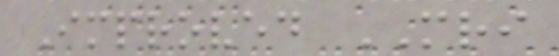Improved MRI
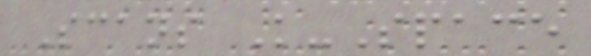Scans K-Space
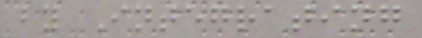by Integrating
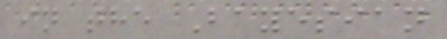in the Bayesian
